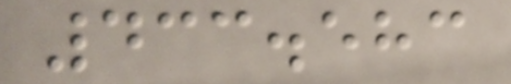433.583
